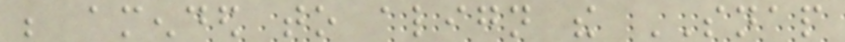be amended to align the SNAP
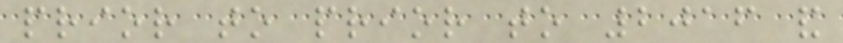prior to prior to 2016 and
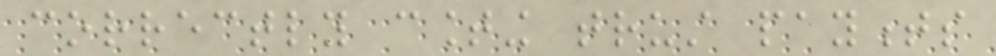correctly counting trust payments
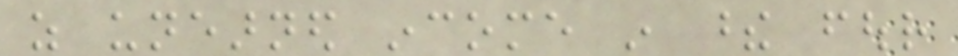as unearned income in these four
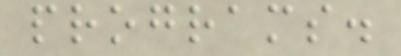programs.
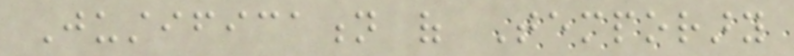Justification of Temporary
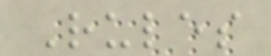Rules
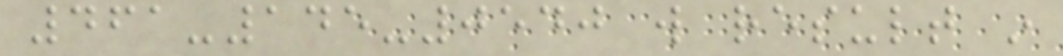461-145-0540 will result in
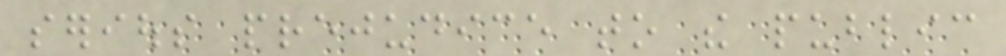serious prejudice to the public
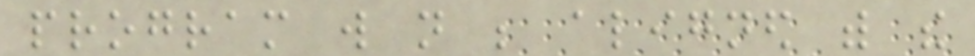program will not be aligned with the
